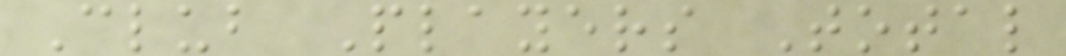Club Players Total
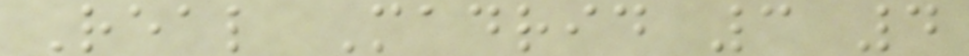Real Madrid 3 4
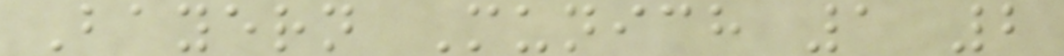Bayern Munich 1 2
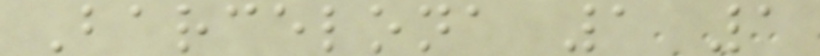Barcelona 1 1
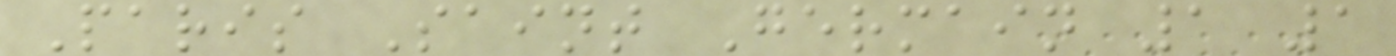Paris Saint Germain 1 1
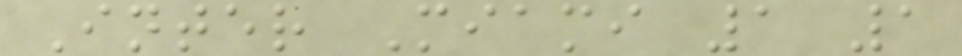Inter Miami 1 1
